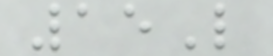15L
